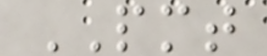PMT
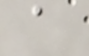a
